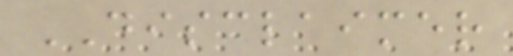DISCLAIMER
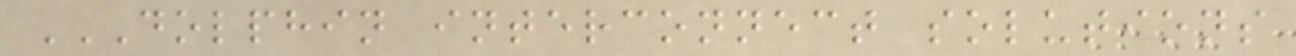DOLPHIN INTERCONNECT SOLUTIONS
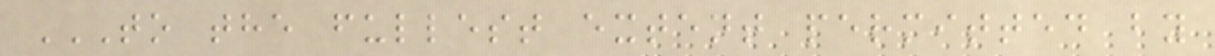TO THE FULLEST EXTENT PERMITTED BY
